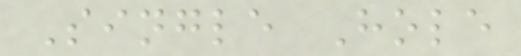Single Hole
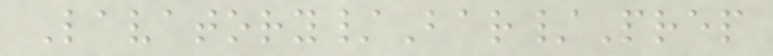Lavatory/Bar/Prep
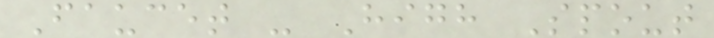Faucet - High Spout
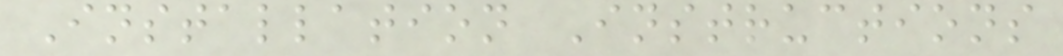Installation Instructions
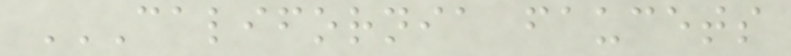CALIFORNIA FAUCETS
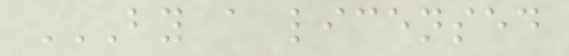BY A LICENSED
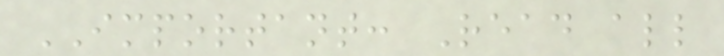IMPORTANT: Read all
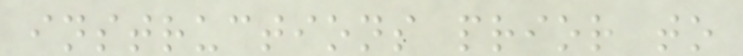instructions prior to
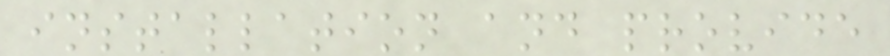installation and provide
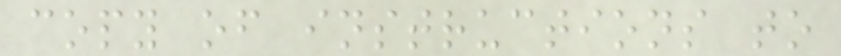copy of instructions to
